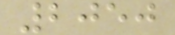2050
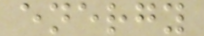energy
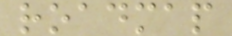roadmap
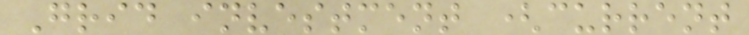Grid investment (current
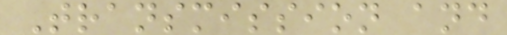Transmission and
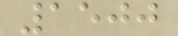1500
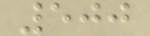500
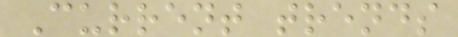Current trends
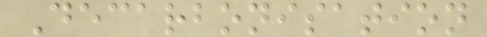Decarbonisation
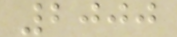2000
